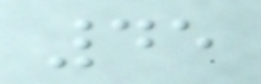45
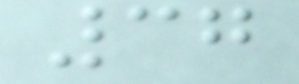37
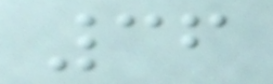36
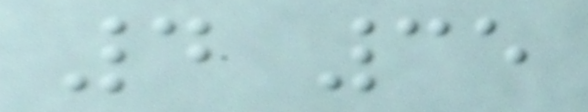4 35
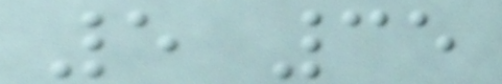5 35
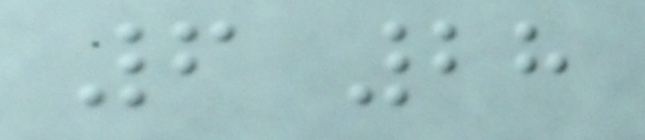6 28
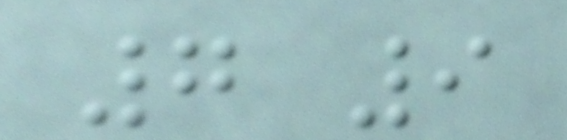7 9
